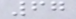67
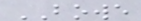BOWE
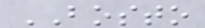BOSTO
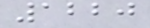1220
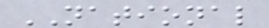NATIONAL
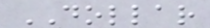DOLLAR
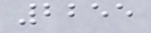2255
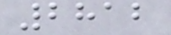2812
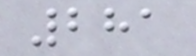281
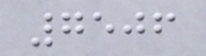7506
